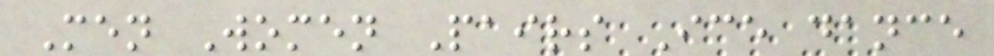Men Women Pairs Ice dance
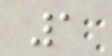1
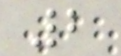2
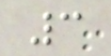3
